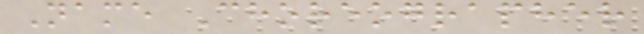Name Choreographer
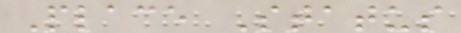Place Status
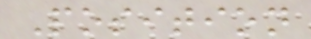Position
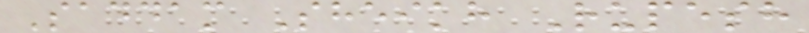Saddam Sheikh Rupesh
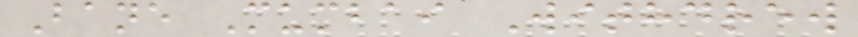Bane Mumbai Withdrew
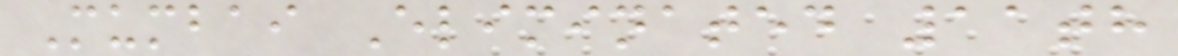Mumbai Eliminated 11th
